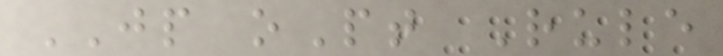JP oPt Rule
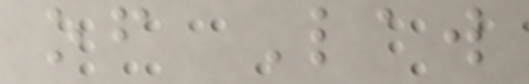of Law
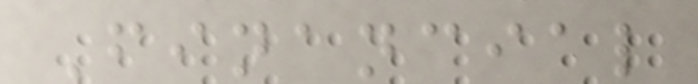Financial
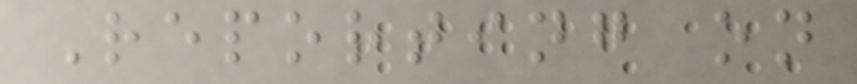Reporting on
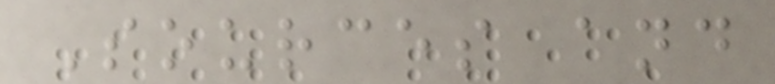Sources and
